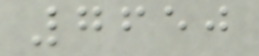7650
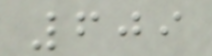609
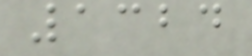1324
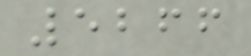5266
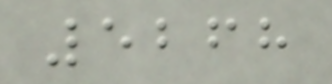5268
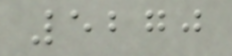5270
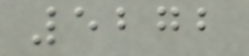5272
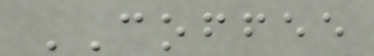COFFEE
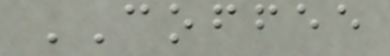COFFEE
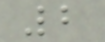2
